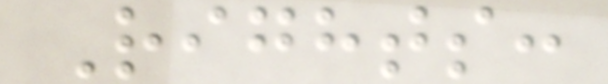Rights:
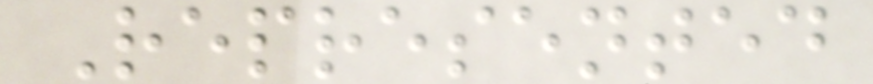Represented
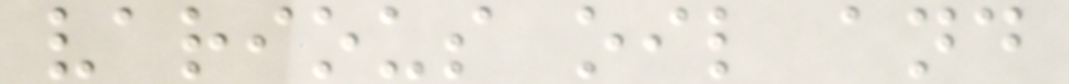various oil and
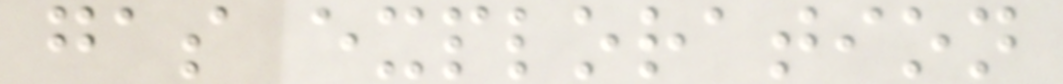gas exploration
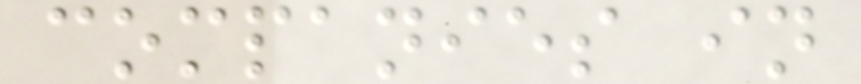companies in
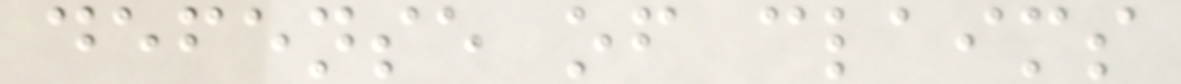defense of claims
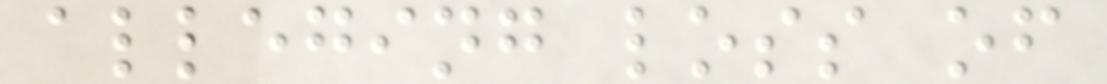alleging loss of
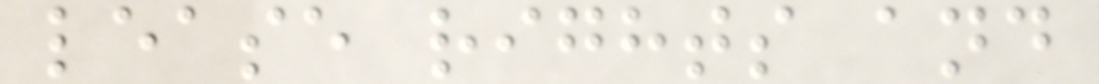lease rights and
